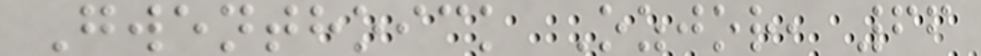Gwenthoick Ozjor, 66
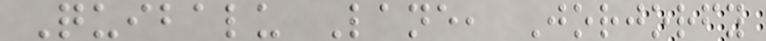Quibalu Lane, Jorjorfy
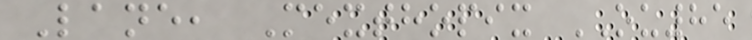Lane, Mexthopix OU85
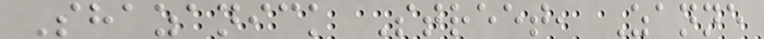Shazanick Street, Zanne
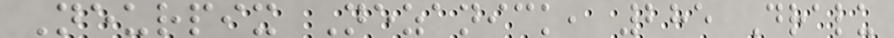Neurpix Nezanick, 285 Dralu
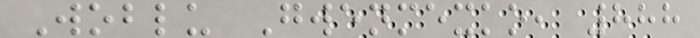Woblu Gwenmexko, 888
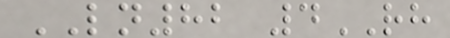LN82 4RH
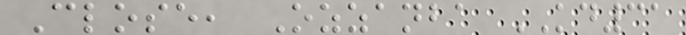Close, Ozzanba KD31
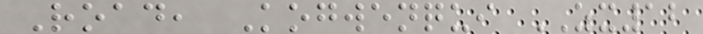Road, Kogwenqui ZX12
